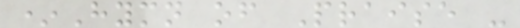*Hymn of Praise -
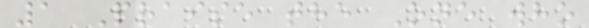1 Praise the One who
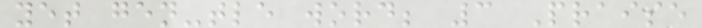yet gen-tle word; 3 Praise
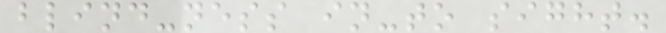blind-ness in-to sight.
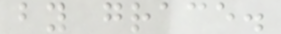by grace.
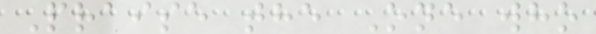Praise the One who
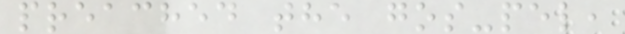preached the gos-pel,
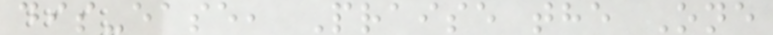dis-ease, Praise the One
